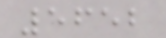5652
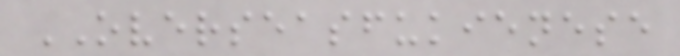OVERSEASFUKIENESE
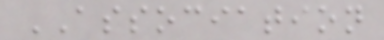ASSOCIATION
